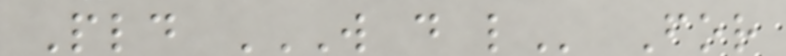Pld W D L For
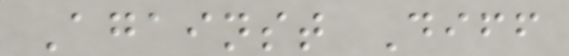Against Diff
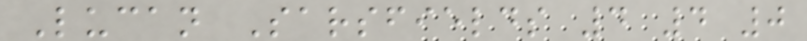Lucan Sarsfields 4 4 0
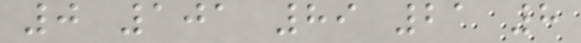0 101 89 21 8
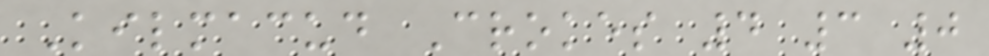Kilmacud Crokes 4 3 0
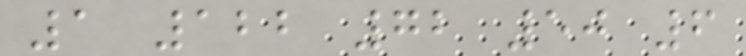1 122 72 50 6
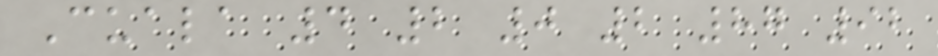Cuala 4 2 0 2 87 92
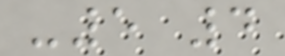-5 4
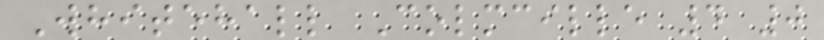Whitehall Colmcille 4 0
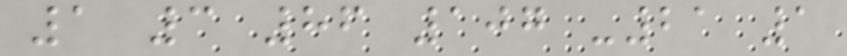1 3 86 107 -21 1
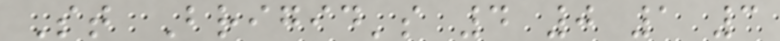St Brigid's 4 0 1 3
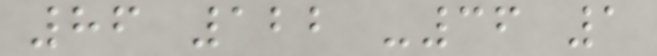86 122 -36 1
